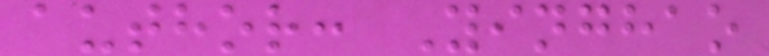author: Yinghao
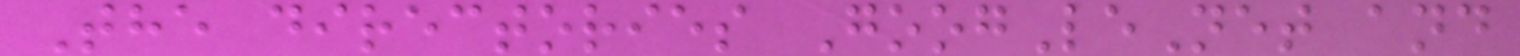The directories GoogLeNet and
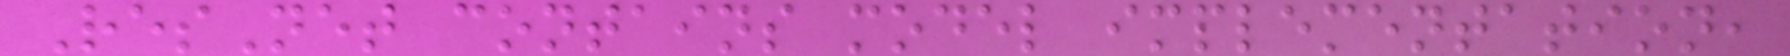ResNet contains model implementation,
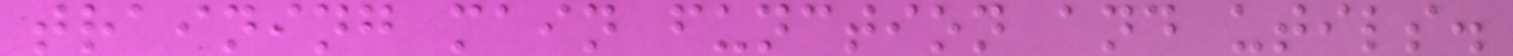training main function and utils.
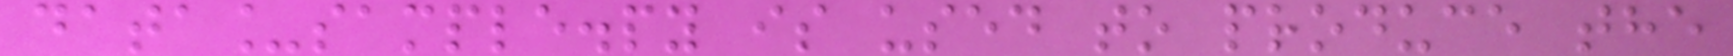data_sample.py is used to produce the
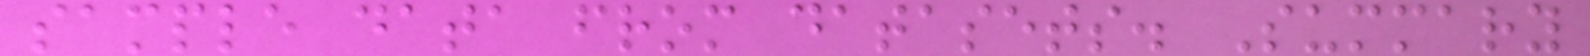sample data from datasets. Summary
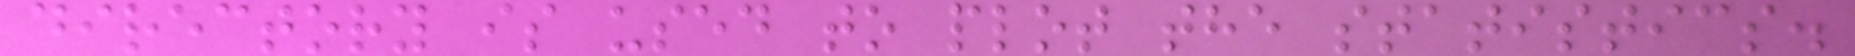directory is used to plot the statistics.
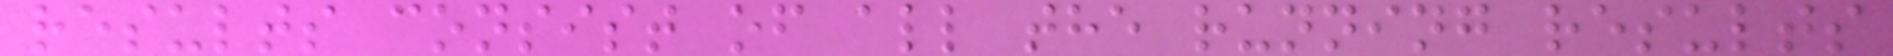results consist of all the running results
